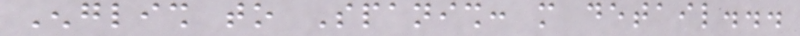English to Spanish: more detail...
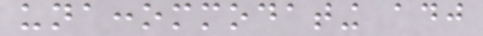unaccommodating adj
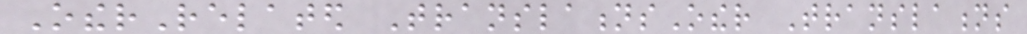OtherRelated TranslationsOther Translations
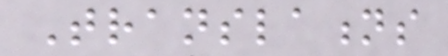Translations
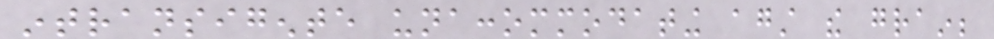intransigente unaccommodating against the grain;
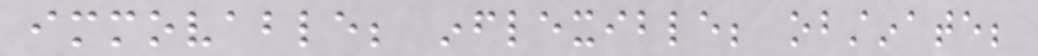immovable; inflexible; obstinate;
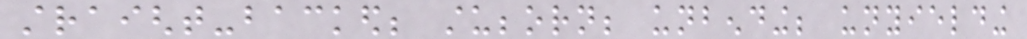straight-backed; stubborn; unbending; unyielding
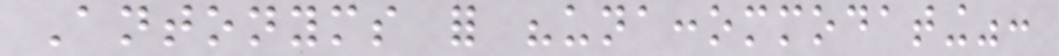Antonyms for "unaccommodating":
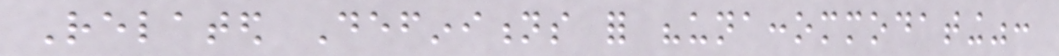Related Definitions for "unaccommodating":
